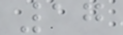17
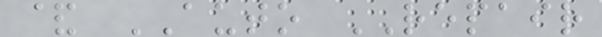& AUTO REPAIR
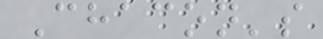Chacon's
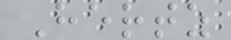Hertz
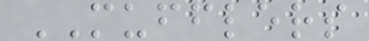MUFFLERS
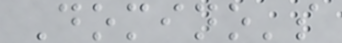Domino's
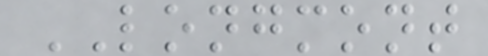LONGMONT
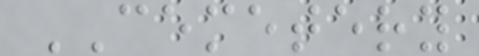CEMETERY
